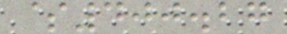$400.27
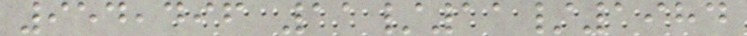954,496 11/11/1984
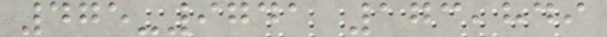475-9741 173,849
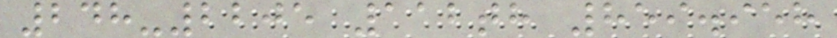248-2205 112th 859.958
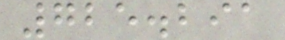725.291
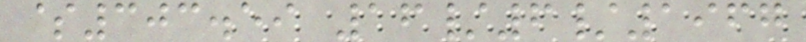$303.59 16/6/1967
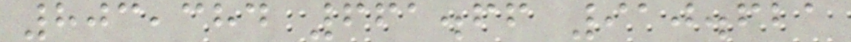803,384 661.66 910.621
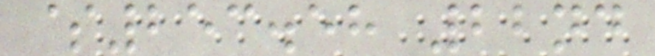$253.58 22nd
